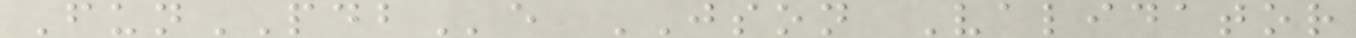FunPDBe JSON Validator
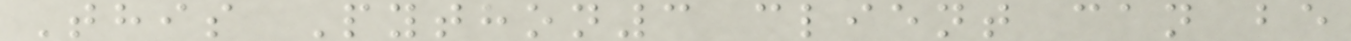This Python3 client can be
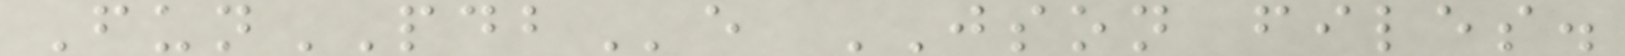FunPDBe JSON files.
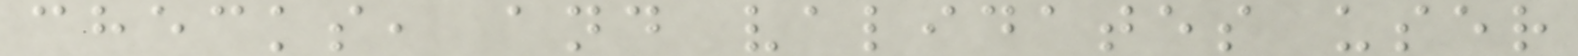checks, and validates user
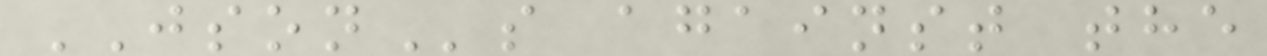JSONs against the
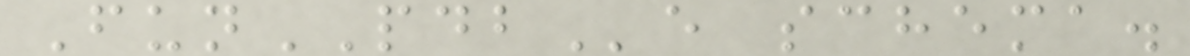FunPDBe schema.
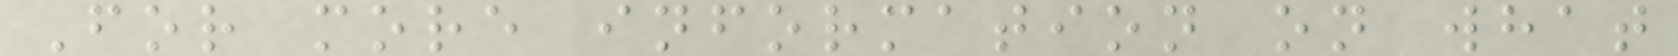For more information on what
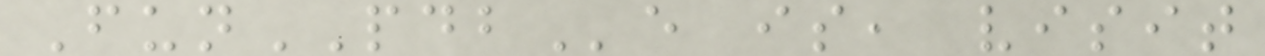FunPDBe is, visit
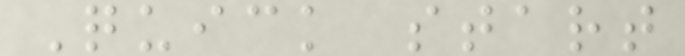Quick start
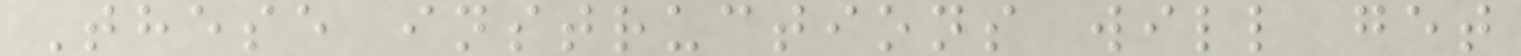These instructions will get
